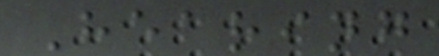Hearing
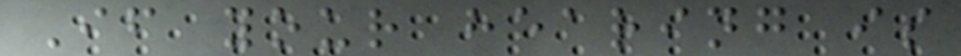If your hearing is
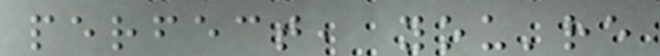perfect, you're
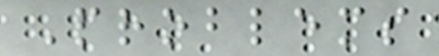Problems
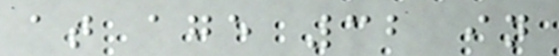at age 32 in
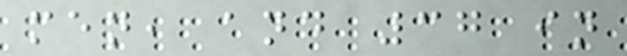men, and 37 in
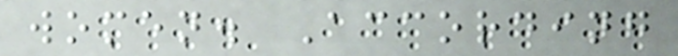women. According
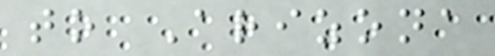to Arizona
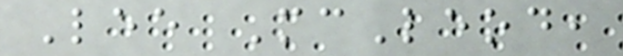Lee McLeod,
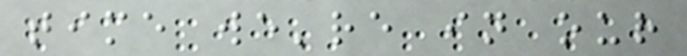time we're in our
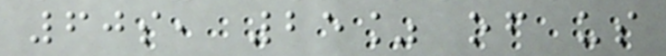60s, 25% of us
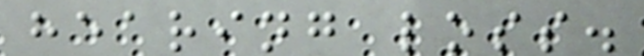hearing loss.
